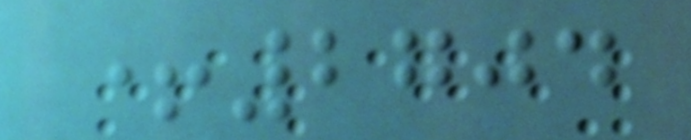+2704
